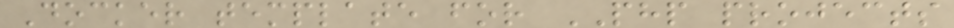Docker template for PHP projects
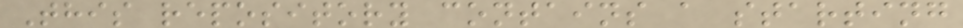This repository contains a starting
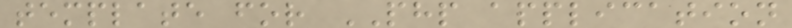template for PHP application
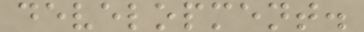development.
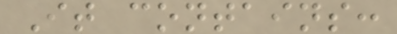It contains:
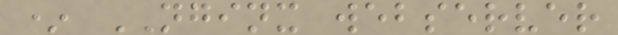* NGINX webserver
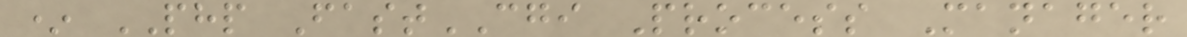* PHP FastCGI Process Manager
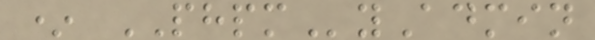* PHPMyAdmin
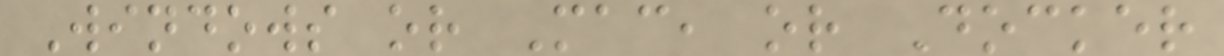Windows or Mac, or Docker
